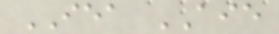IEA AIE
